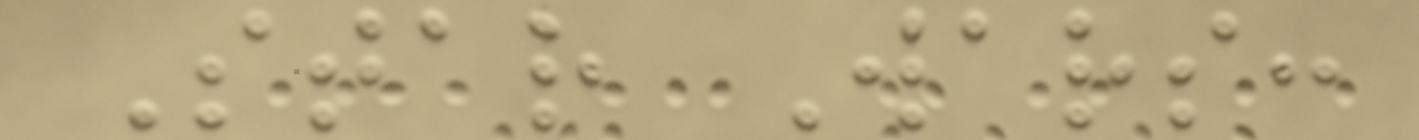Star Wars:
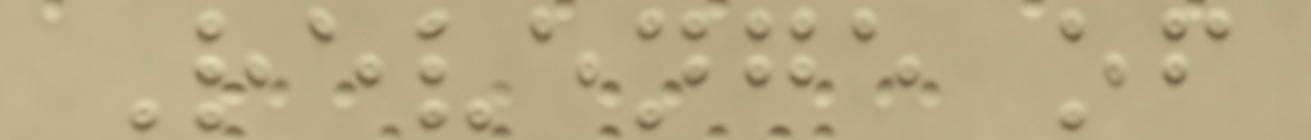Revenge of
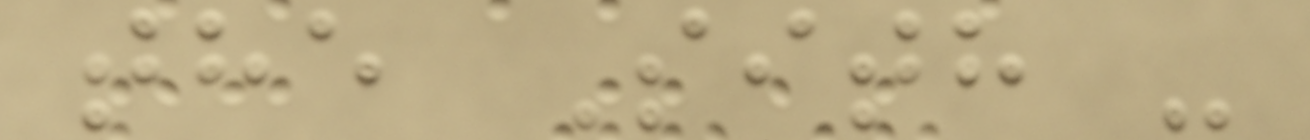the Sith -
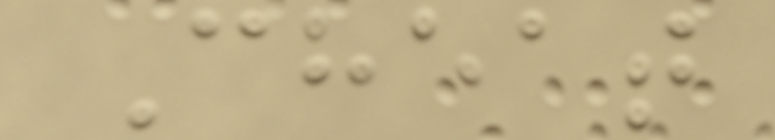Cheat
